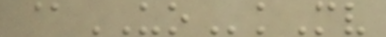@UOkMv
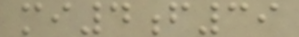mi4f39
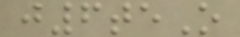j6teO
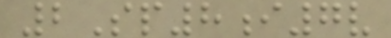2Sp8i7v
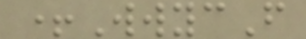+WwycF
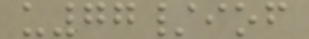u77/iof
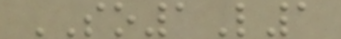SO1L1
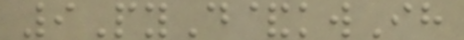9PyD&kwIh
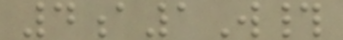4a1W#
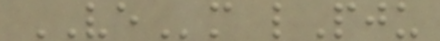VEm lPju
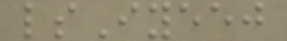lsIyeej
